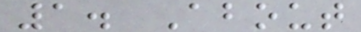1. About
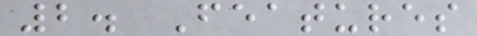2. Features
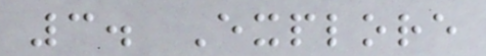3. Explore
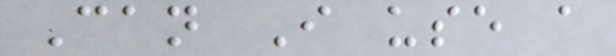Can I use a
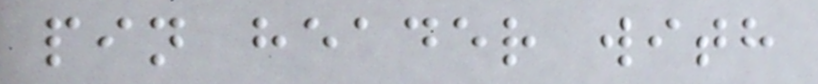pin header with
